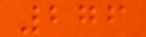276
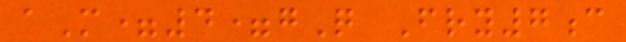aM=4=gQ Fry7c
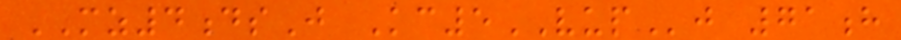MZ4dsJ Kc5VUPj 71h
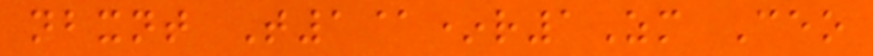nbxnt T1@*r1Zm Ceo
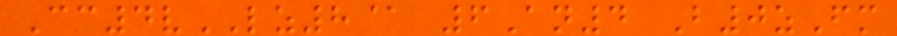Cc4vLZ8@ 6An4 B0zFm
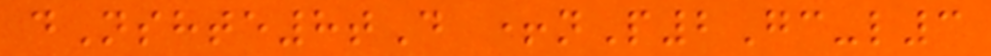dNshte8tD +nP2Gc-l3
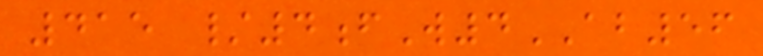415 /4fW4AB56
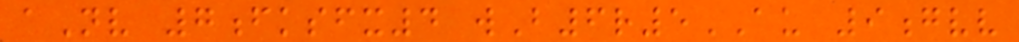aNv 7fksfx4 wB6r5AU 9gvv
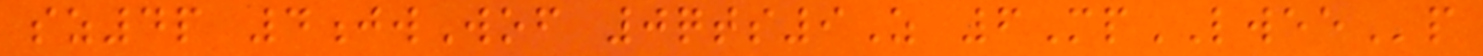sz4p 4jwWof 0qts9Z 6MpLWEEp
